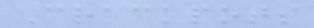Crackpots
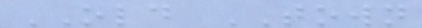OLD TOWN
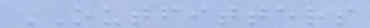OUTFITTERS
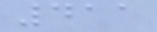411
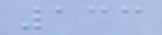133
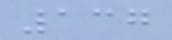137
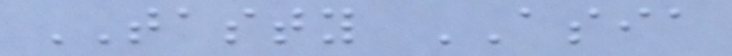TASTY ASIA
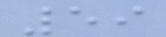59
